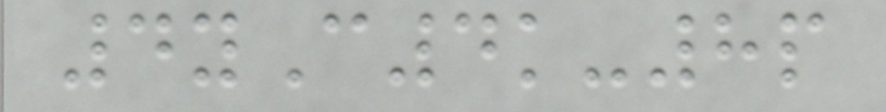4yC4k-8p
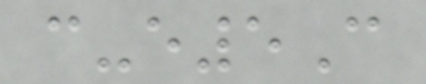c-e5C
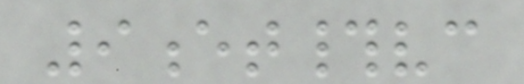9et#vc
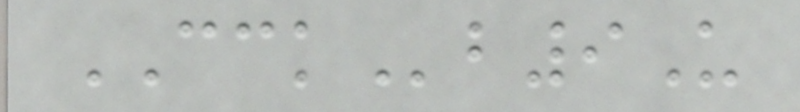CCKb9U
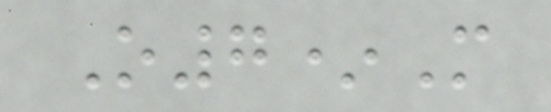O7*M
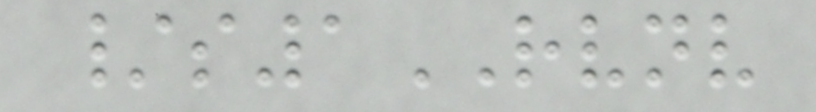/s1RVNV
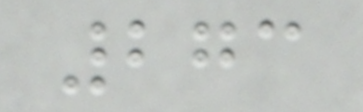273
